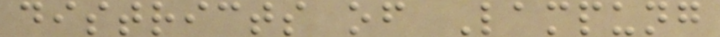districts of Lampung
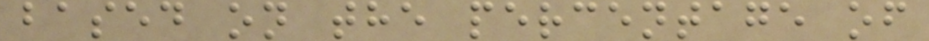based on the percentage of
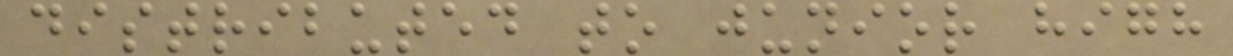distributed to junior high
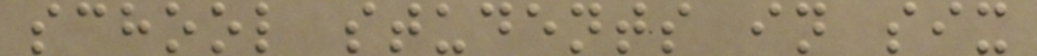school students in six
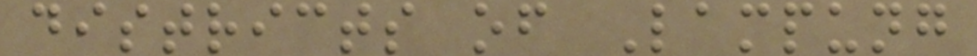districts of Lampung
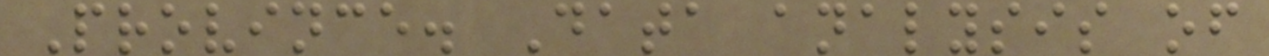Province. Data analysis of
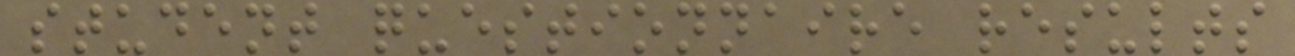student questionnaire results
